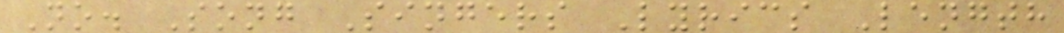No. Song Singers Lyrics Length
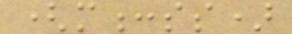(m:ss)
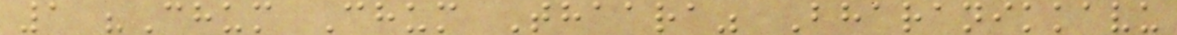1 "Chum Chum Thaara" Bharanikkavu
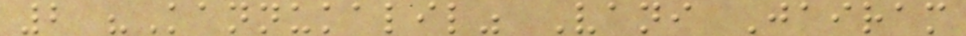2 "Kannukalil" Vani Jairam
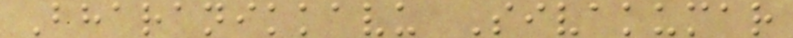Bharanikkavu Sivakumar
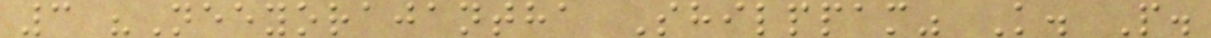3 "Neeyorajantha Shilppam" K. P.
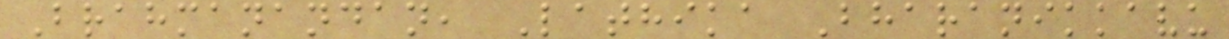Brahmanandan, Lathika Bharanikkavu
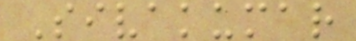Sivakumar
